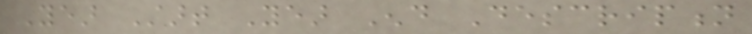Year Start Year End Description
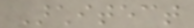Architect
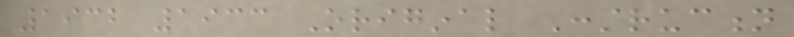1932 1933 Original Construction
